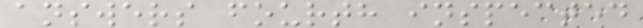answers fourth inspected
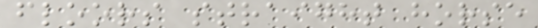floors straight horse
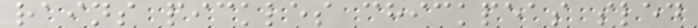rains pickles chickpeas sled
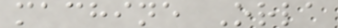machine Orla
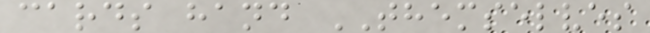cards hand THEMSELVES
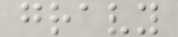gravy
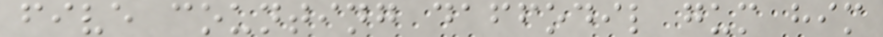five counting daffodil gum him
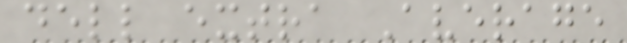dell extra Average
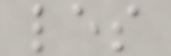les
